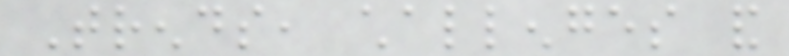Trends, challenges and
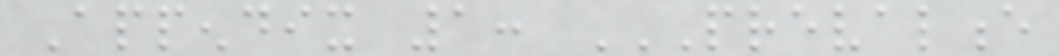Appendix 1: PREVALENCE
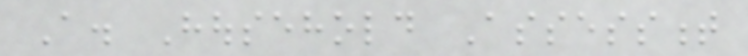A. Household Assessment
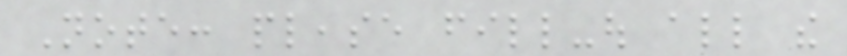Note: please fill-out all the
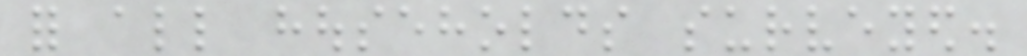for all households surveyed.
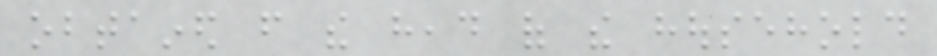obtained from the head of the household
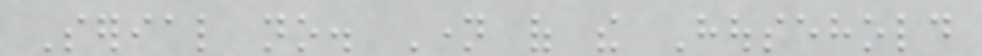Serial no. Name of the Household
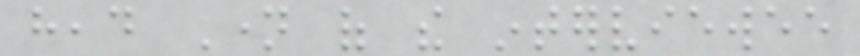head Name of the interviewee
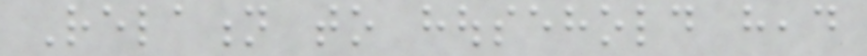Relation to household head
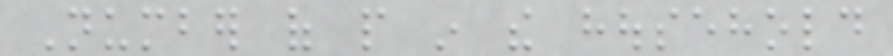Number of people in the household
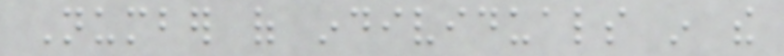Number of individuals in the
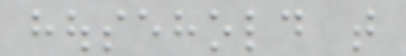household that
